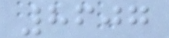8607
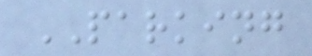PARKING
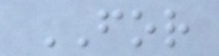FOR
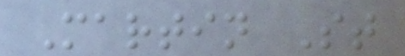Martin St
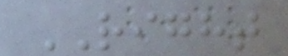RIGHT
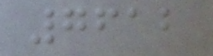7612
